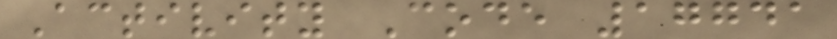Activity Code 17741
